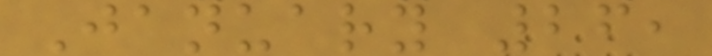January 26,
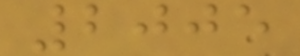2005
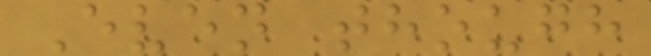Even though
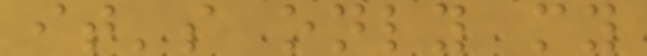it's only my
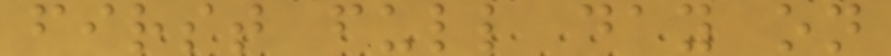first full day on
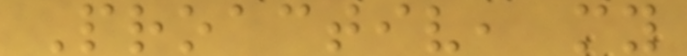Proactiv, my
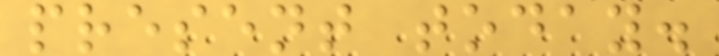present today.
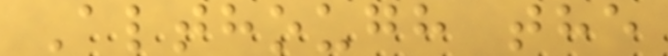Although the
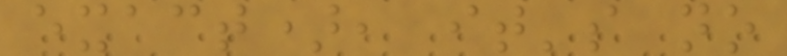exact), it's no
